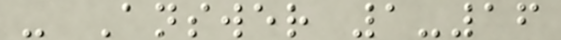- Answer 1-16
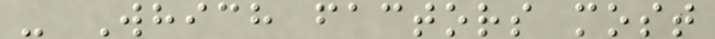- Which factors most
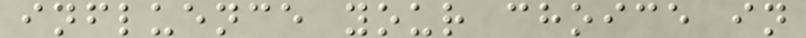influence your choice in
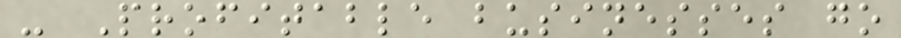- Profitable businesses go
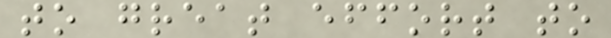to great effort to
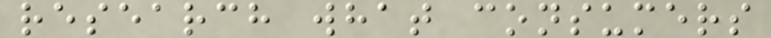research what consumers
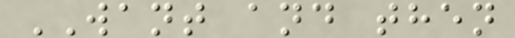WANT and then
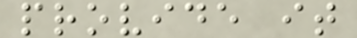provide it
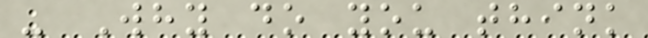- Why do you think
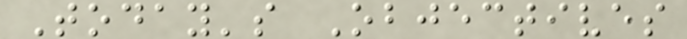Today's Objectives
